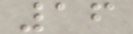16
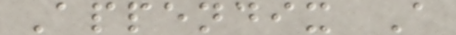Appendix A
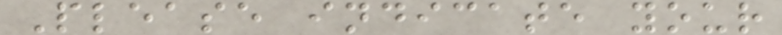Please indicate your
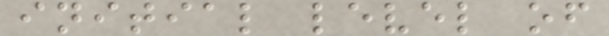initial level of
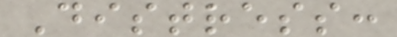Distress:
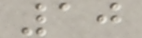10
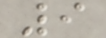9
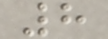8
